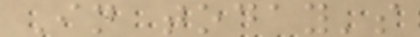In today's
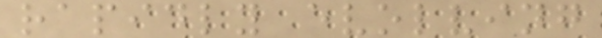rapidly evolving
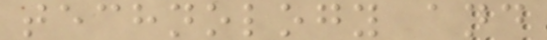technology and
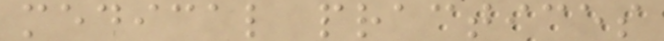medical practices
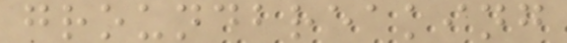groundbreaking
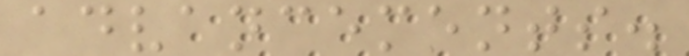advancements.
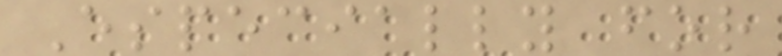Especially for
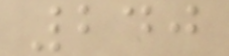240
